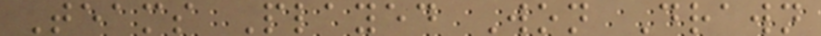Teams Played Won Drawn
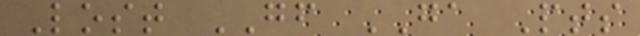Lost GF GA Pts
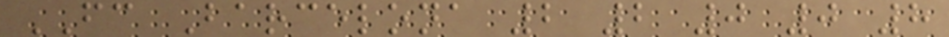FC Barcelona 2 2 0 0 8
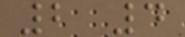2 4
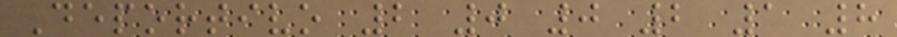Deportivo 2 0 0 2 1 8
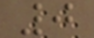0
